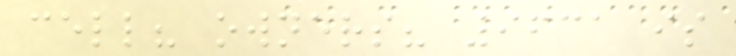cell? owners? 9631 is
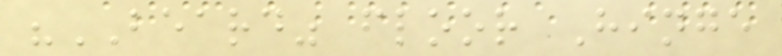"BEARD" floor Hinge
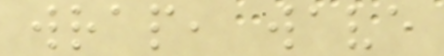wrap, wave
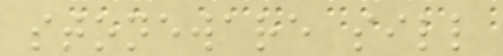stoneware sill
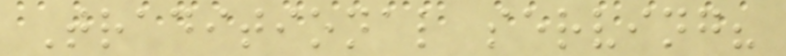Traditional serving?
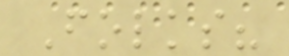Folks?
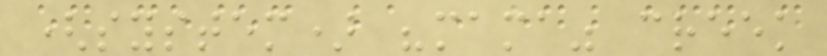(system) "mama" creek
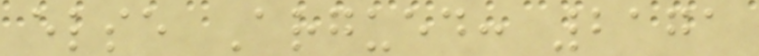else Argued: 2171
